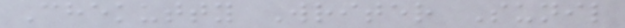Chekutty Writer Sunil
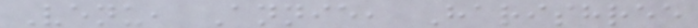Venu, Annie, Harishree
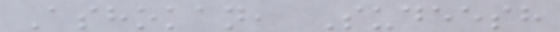Ashokan, Sudeesh
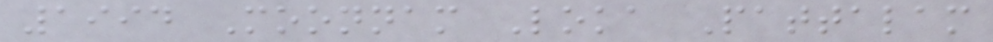1994 Moonnam Loka Pattalam
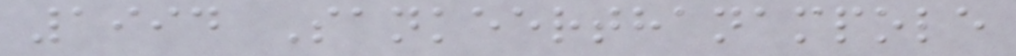1994 Sankeerthanampole
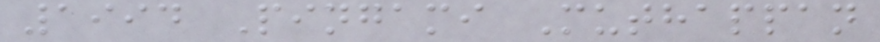1994 Pingami Muthappan
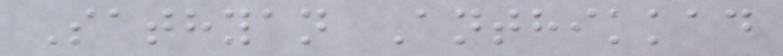Sathyan Anthikkad
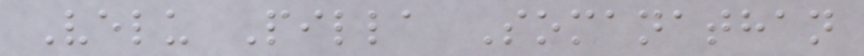Velu Pilla Somanathan
